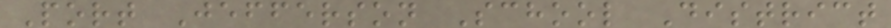Port Jefferson School District
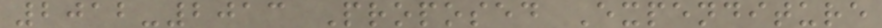2012-2013 Proposed Expenditure
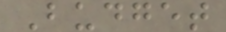Budget
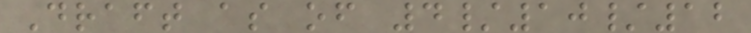Draft as of 4/10/12
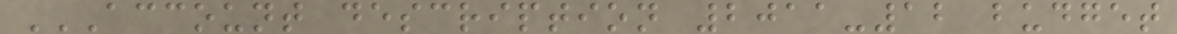ACCOUNT DESCRIPTION 2011-12 BUDGET
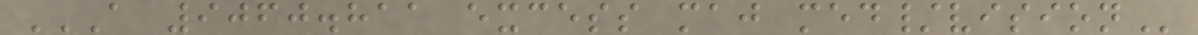A 9060.811 EXCESS MAJ MED/VISION
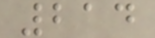214
